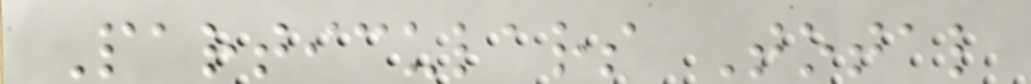Particulars Total
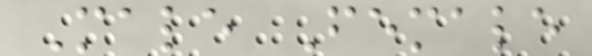Male Female
